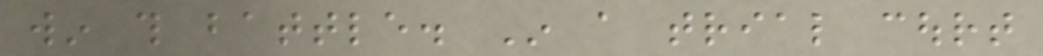win this battle. In a trial court
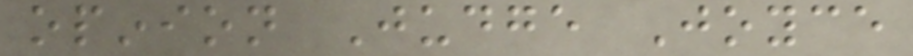opinion Judge Joyce
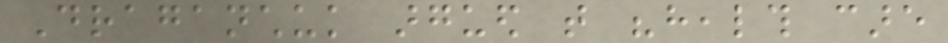Draganchuk argued that "health care
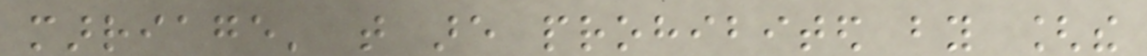marriage' that are prohibited by [the
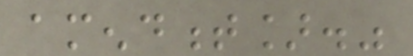amendment]."
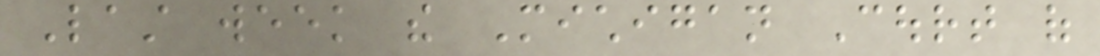Last week the Michigan Court of
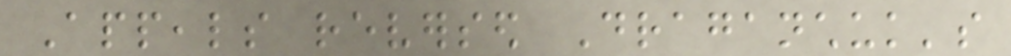Appeals reversed Draganchuk's
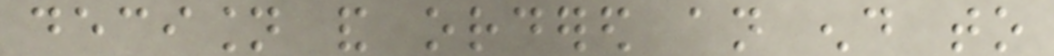decision and ordered an end to
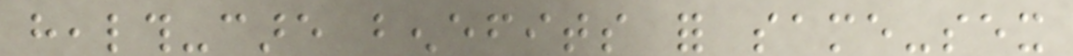health-care benefits for same-sex
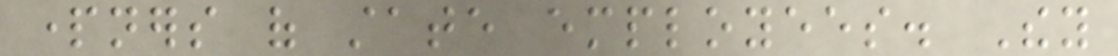partners of state employees. They
